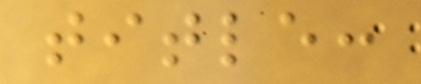title:
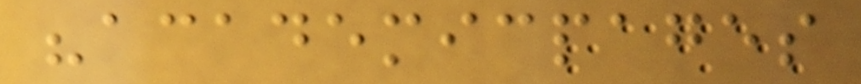"academicpages
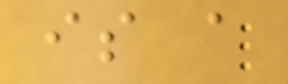is a
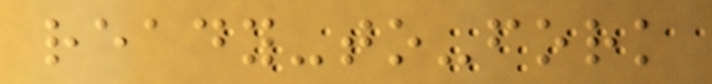ready-to-fork
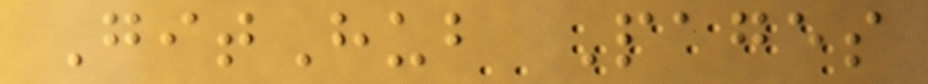GitHub Pages
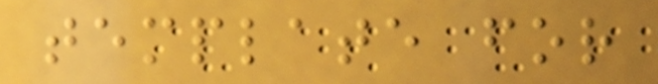template for
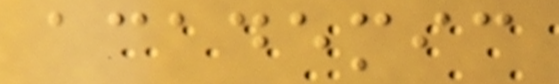academic
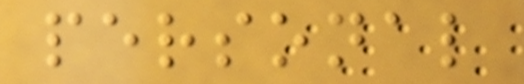personal
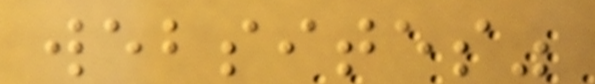websites"
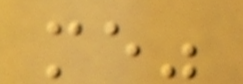me"
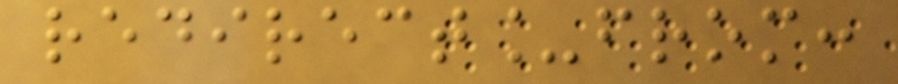redirect_from:
